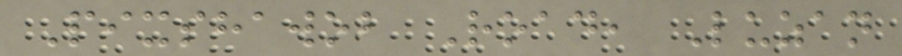Pixshawob Road, Luzan
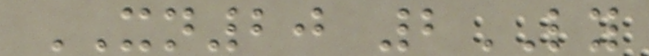XN20 2LY
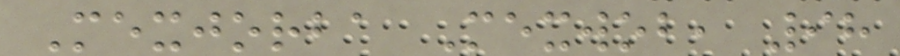Mexjorba Mexwob, 98
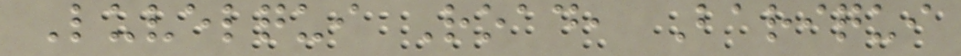Luvelqui Road, Bariqui
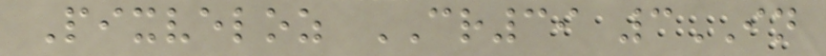Pixveloz CR39 3IN
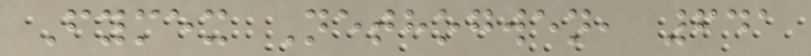Fymex Nethogwen, 641
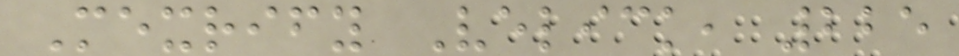Mexrify Velick, 225
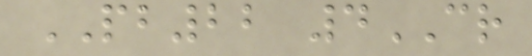PB22 4CR
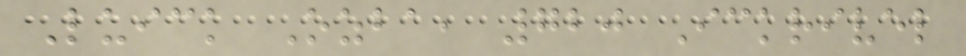Luick Ozba, 720 Ickrivel
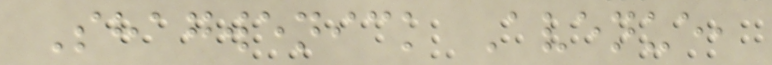Shagwenick Avenue,
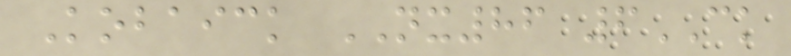Kobaick NX86 6CK
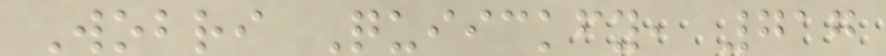Wobri Quiickfy, 717
